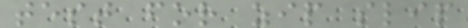test for zip slip
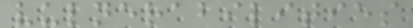vulnerabilities
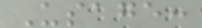Usage:
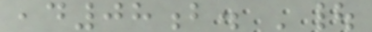,d08b. '|
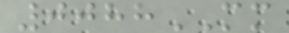0088MM
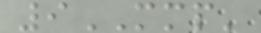9MMP'
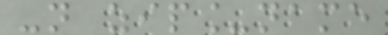-n zip_name
